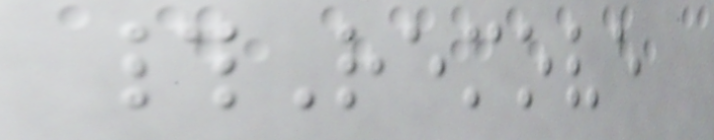#Remove
